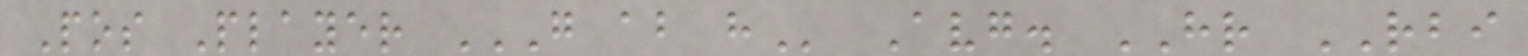Pos Player G AB H Avg. HR RBI
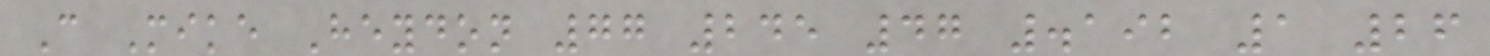C Mike Heydon 77 245 47 .192 1 26
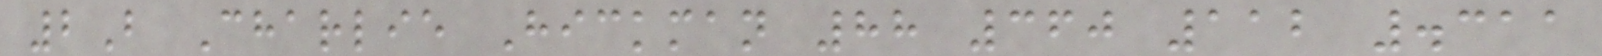2B Charlie Hickman 88 360 112 .311
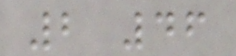2 46
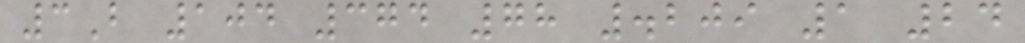3B 104 374 78 .209 1 24
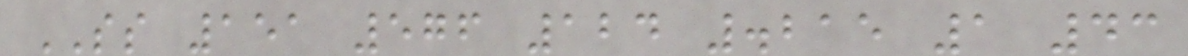SS 151 576 124 .215 1 43
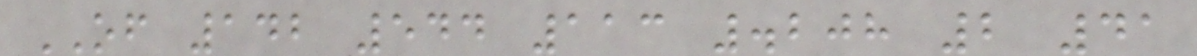OF 142 544 113 .208 2 41
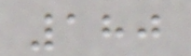180
